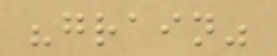"grain"
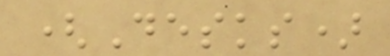(Desks)
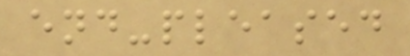end-pleased
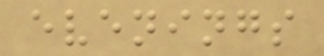evenings
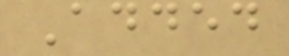Added
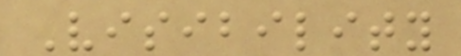Visibility
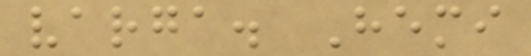varga. Hemi
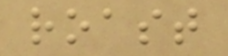roast
